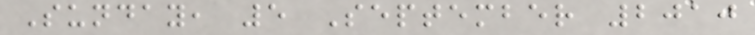Sunday, 5 September 2010
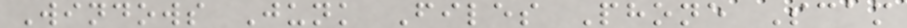Windows Junk Files Phone Scam
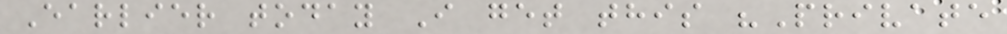Earlier today I get this "Private
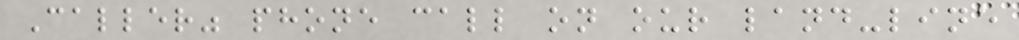Caller" phone call on our land-line
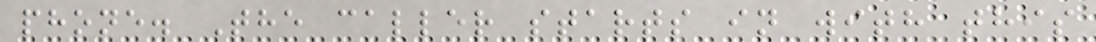phone. The caller starts in with this
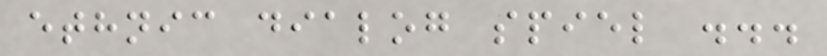ethnic dialog spiel ...
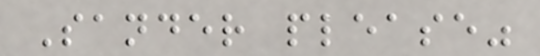Sander please"
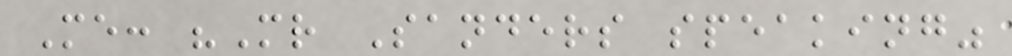Me: "Mr Sanders speaking"
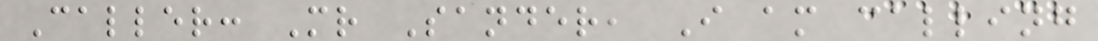Caller: Mr Sander, I am calling
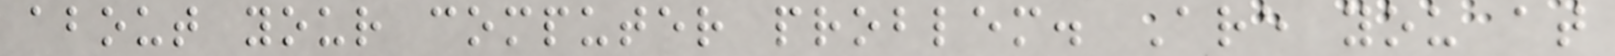about your computer problem. Are you at
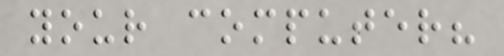your computer?
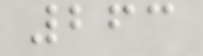263
